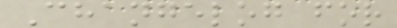Changelog for
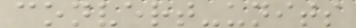convert-units
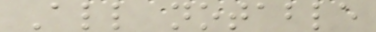All notable
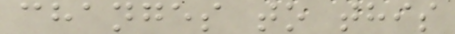changes to this
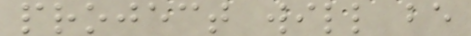project will be
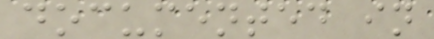documented in
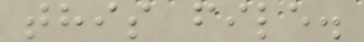this file.
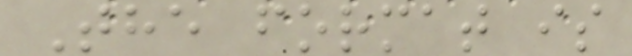The format is
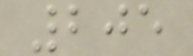205
